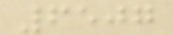6507
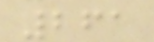261
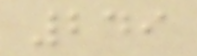249
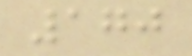170
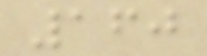160
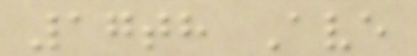17th Ave
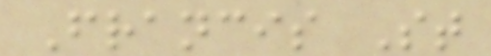Francis St
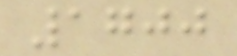1700
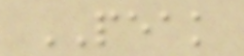PEAK
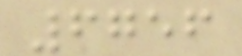6756
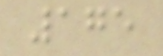175
